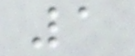1
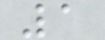1
